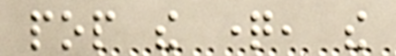pop the question, the
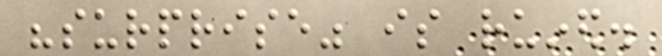"surprise" is ruined.
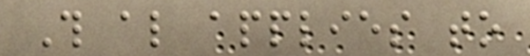This also applies to
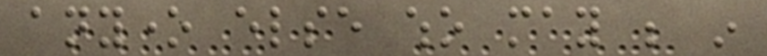anyone else who may be in
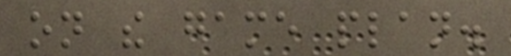on the game plan.
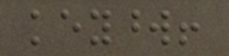keyword!
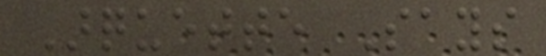Arquette Says
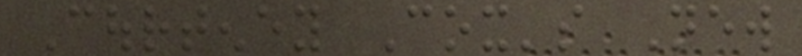Courteney Cox's New
